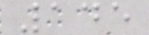145
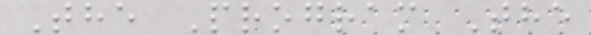The Program The
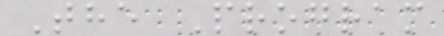The Program
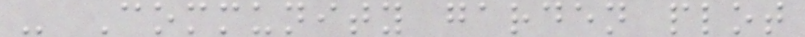- Community garden plot
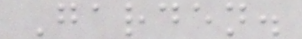Garden.
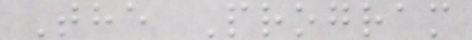The Program
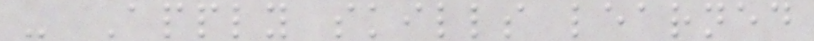- Apply skills learned
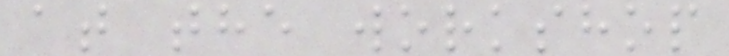at the workshop
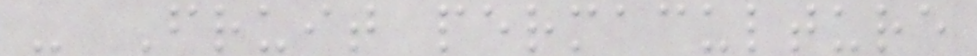- Fruit permaculture
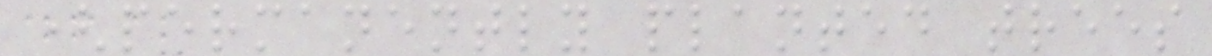(permanently planted trees
